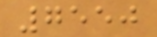7550
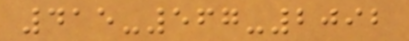415-567-2092
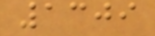1309
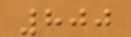800
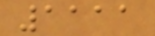1111
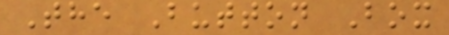The Button Box
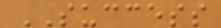SUCCESS
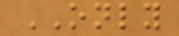ONLY
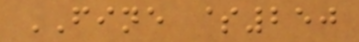FINE $250
